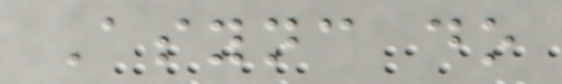Async do
